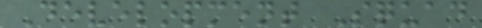Development Squad
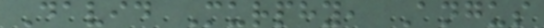David Murphy, Angus
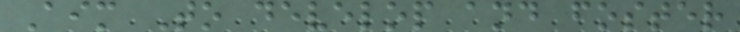Aim To develop and foster
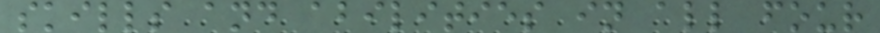skills and abilities in all four
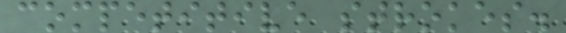competitive strokes.
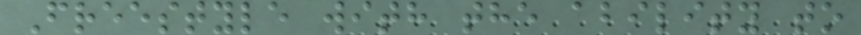Freestyle with the ability to
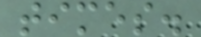times.
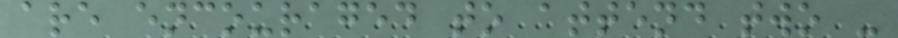are encouraged to attend two -
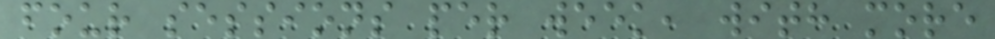four sessions per week, with more
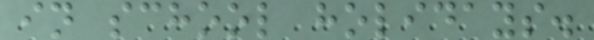in school holidays.
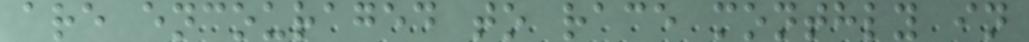are encouraged to race monthly in
